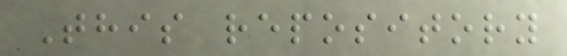This repository
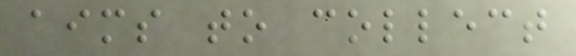aims to collect
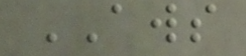AWS
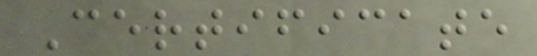Certificate
